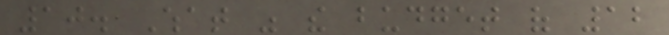10. What was the budget of 12
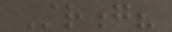Strong?
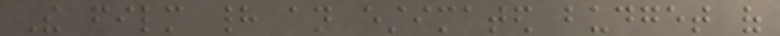The film had an estimated budget of
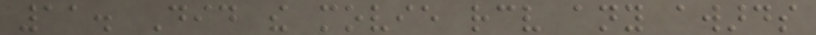11. Did the movie receive any awards
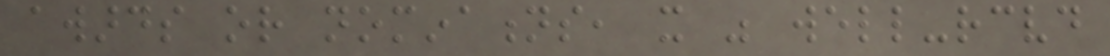awards or nominations, it was well-received
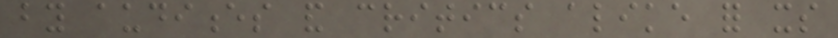by audiences and critics alike for its
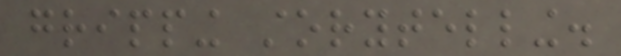gripping storytelling.
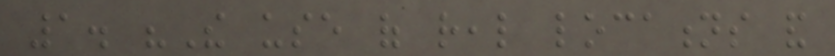1. "The use of real locations and
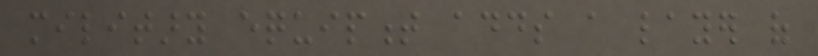military equipment adds a layer of
